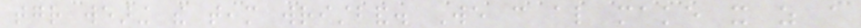together wearing the team wristband. We can also make it as a
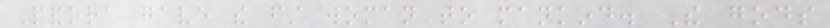Pandora gave the first woman to mankind. The gods
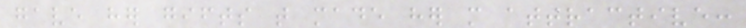gave her gifts that made her more attractive:
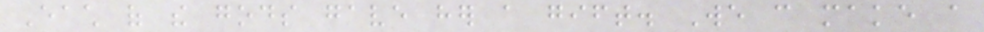Each of the gods gave her a gift. We can make a
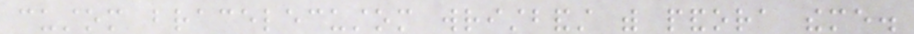custom bracelecustom wristbandst with pandora theme.
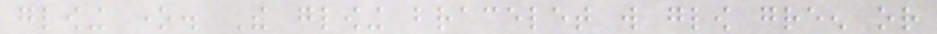glowing one. The glowing bracelet will glow green or
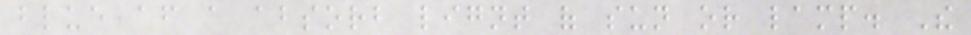blue after a absorb lignt of sun or lamp. The
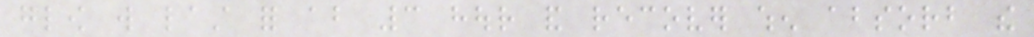glow will last for about 3 hour and recover when absorb the
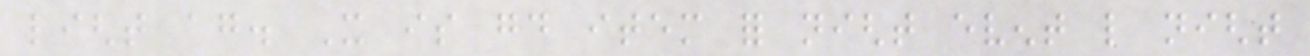light again. It is good item for night event like night
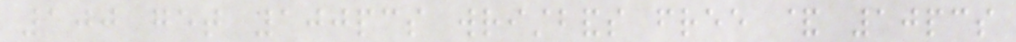100 get 100pcs wristbands free & 10pcs
